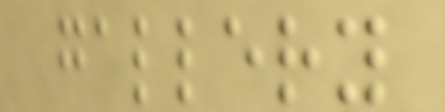gallery
